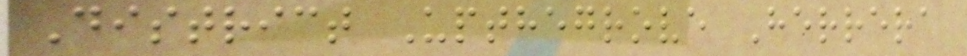District Upthegrove Herrera
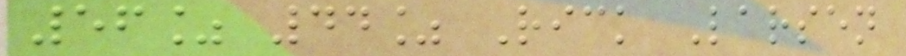56% 44% Rick Larsen
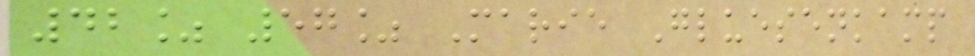42% 57% Marie Gluesenkamp
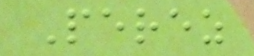Perez
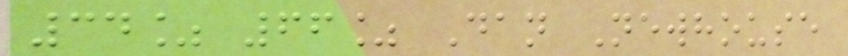34% 66% Dan Newhouse
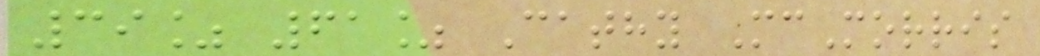39% 61% Cathy McMorris
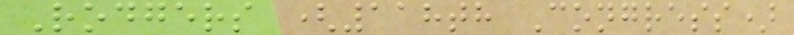Rodgers (118th Congress)
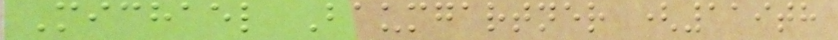Michael Baumgartner (119th
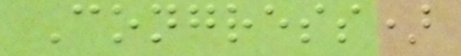Congress)
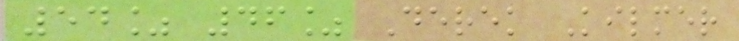54% 46% Derek Kilmer
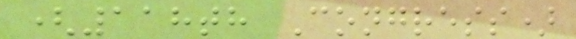(118th Congress)
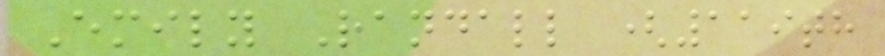Emily Randall (119th
